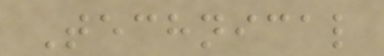Technical
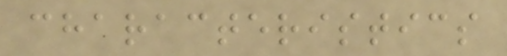characteristics
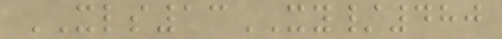XLS13XY/480
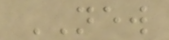NEW
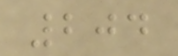204
